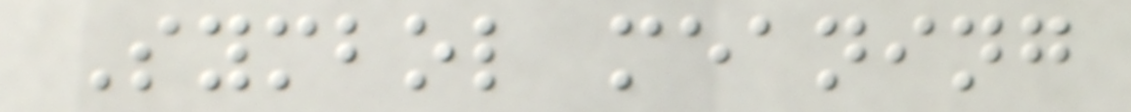Symbol meaning
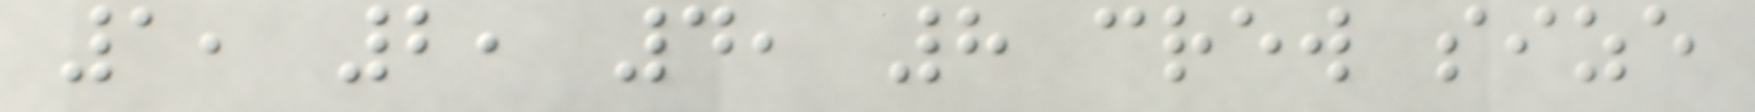1, 2, 4, 8 crew size
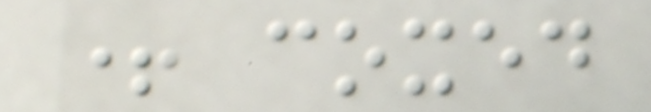+ coxed
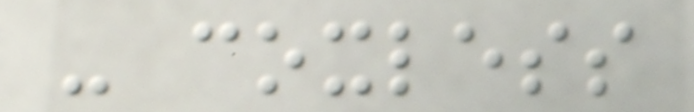- coxless
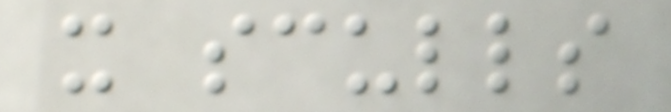x sculls
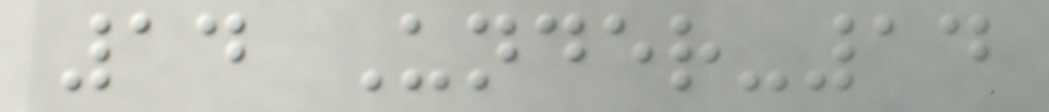14 Under-14
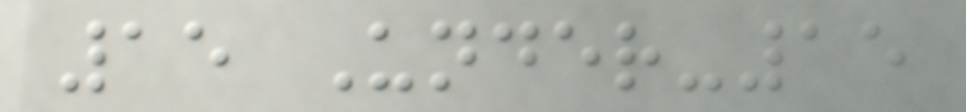15 Under-15
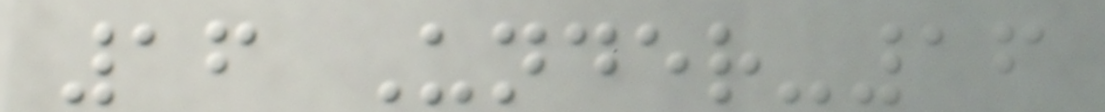16 Under-16
